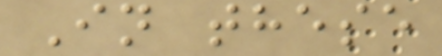In these
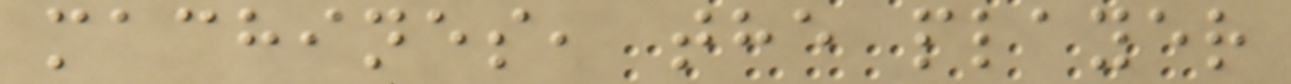machines, the player
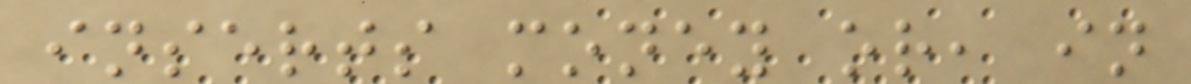inserts money or, in
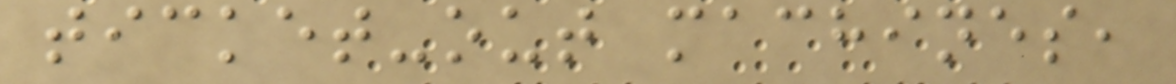ticket-out machines,
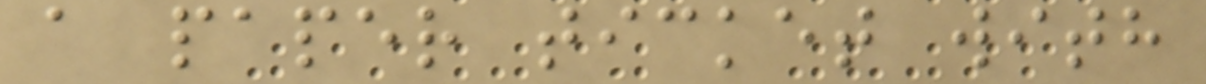a paper ticket with
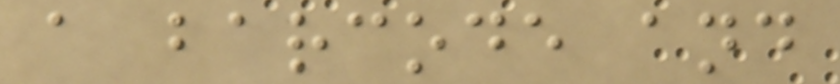a barcode and
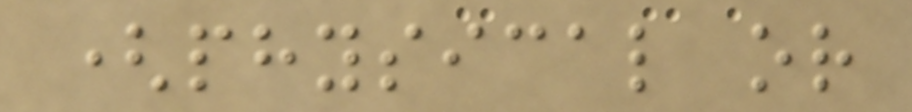(physical or
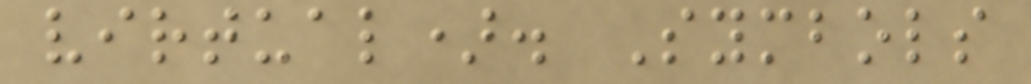virtual). Symbols
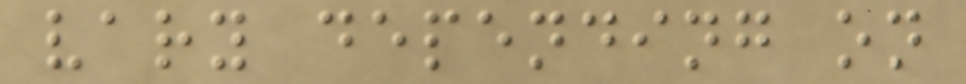vary depending on
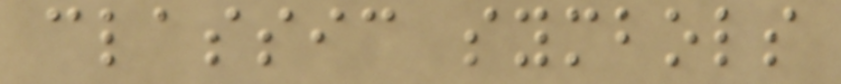classic symbols
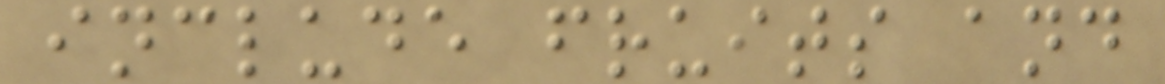include fruits and
